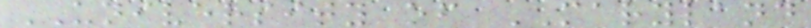UNIVERSITY of MARYLAND
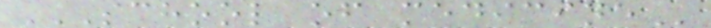SCHOOL OF MEDICINE
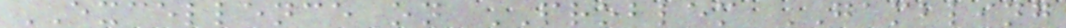EXCELLENCE on PROBLEM GAMBLING
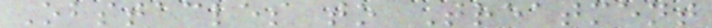Obstacles to Treatment
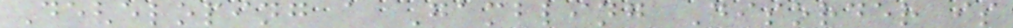Developing a Gambling Disorder is
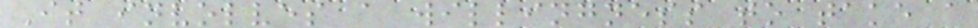It involves a willingness to take a
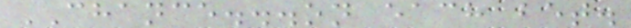CHANCE...on each bet.
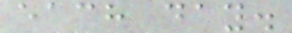each day.
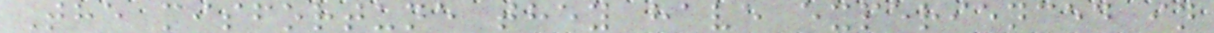The misfortune they have experienced in
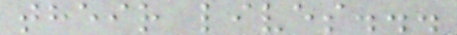their lives...
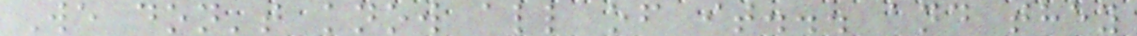We don't know all of it... and they
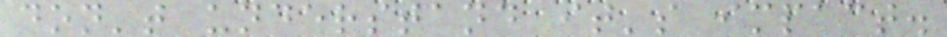don't understand it's impact.
